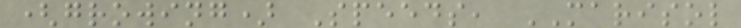(growing) Speeds, MARISOL
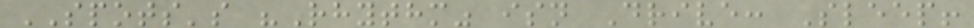SPOTS's "Rhythm" isn Drive: Sleep!
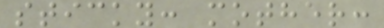sticky: mother:
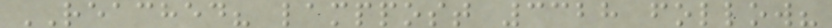REACHED? lamppost 3328 follow?
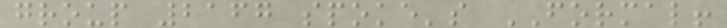group 2167 spoke's FORMAL!
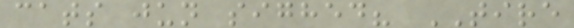cats jun sighed? TIRE
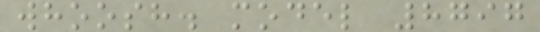whoosh. model 8797
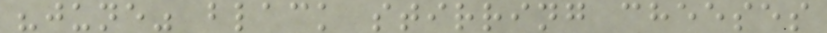"june" black stirring cheeses
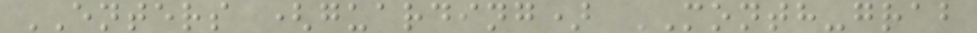ENTERS (guarding) MONTH-grab
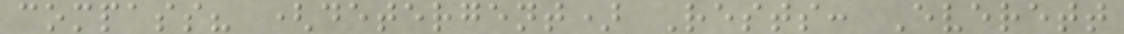compass? (detergent) Rests: Everett
